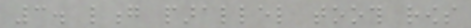3. long parallel tooth rows
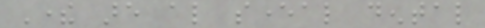There are also several dental
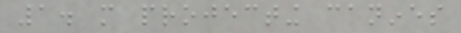1. more projecting canines
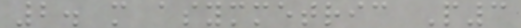2. more asymmetric P3
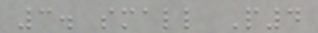3. small P4
